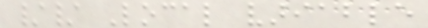// Local variable
